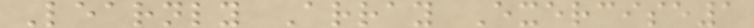Learnly Array Exercise1
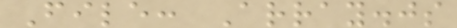File: Array.js
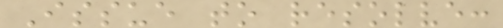Issue to resolve:
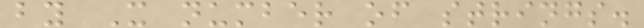by X number of strings.
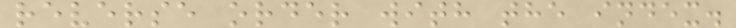reverse order with the index.
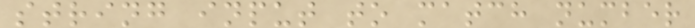string input to match number
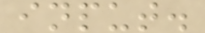input.
